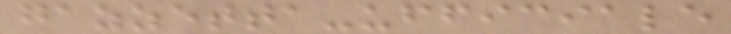gazzetta-ufficiale
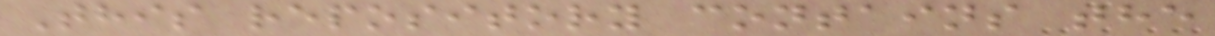This repository contains the
